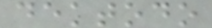dektodo
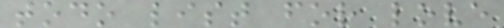todo list for love
